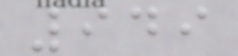949
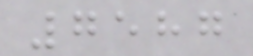7587
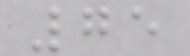75
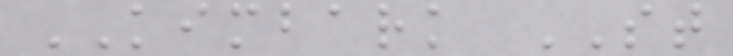KIMBARK ST
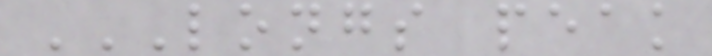LONGS PEAK
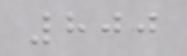800
